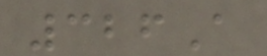326A
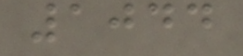1044
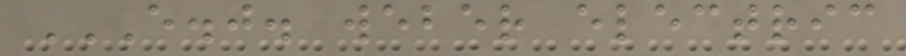E.J. WEBER ELECTRIC
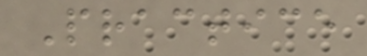Practice
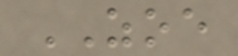ZOE
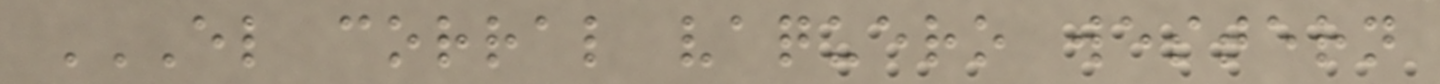EL CORRAL VAQUERO WESTERN
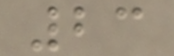23
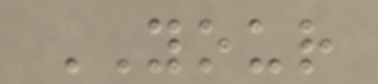YOUR
